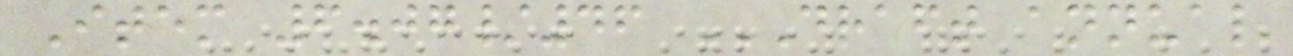Item 6.07/46 DRAFT ANNUAL
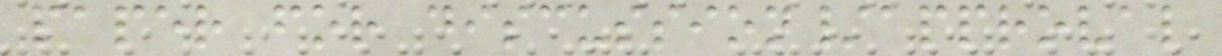paper for discussion/approval
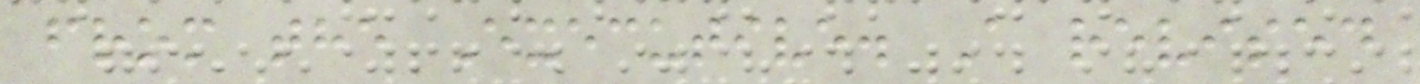from the Executive. A revised
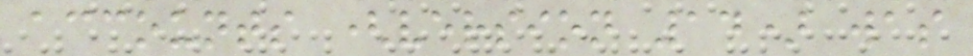accounts (version 14) was
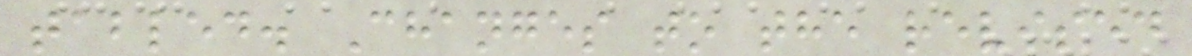tabled. Changes to the revised
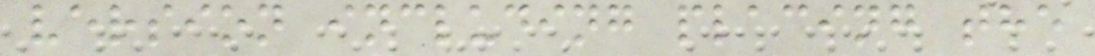version including placing the
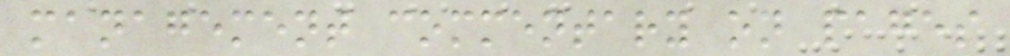management commentary on pages
